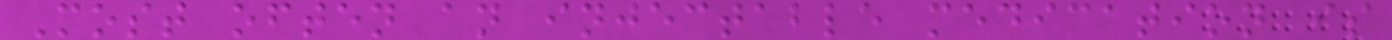Most often an injectable medication is
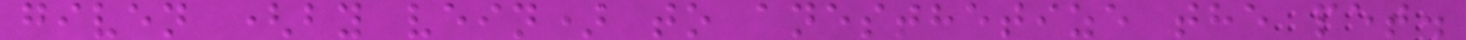given (by vein) to anesthetize the pet.
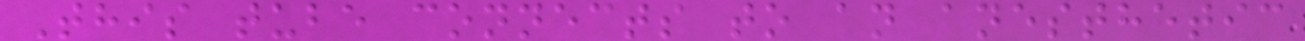This tube connects to an anesthetic
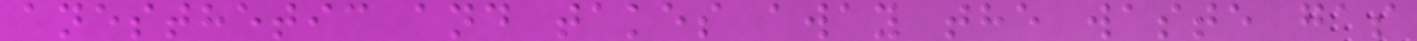anesthetic and takes away the waste gas
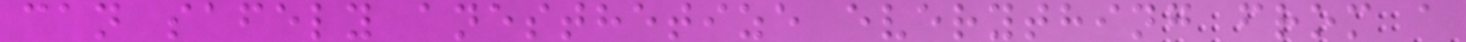can safely anesthetize everything from a
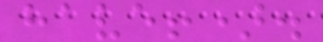have!).
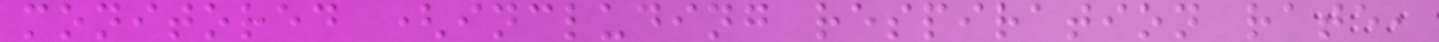monitored (including respiration rate,
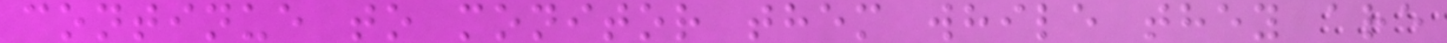continue to monitor them while they are
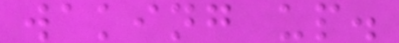waking up.
